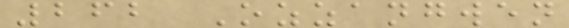262 Ozzangwen
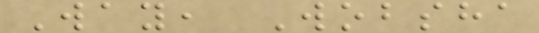Way, Wobsha
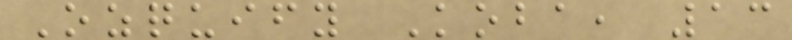Ozquify Koba, 13
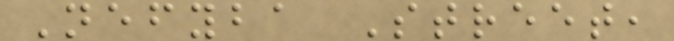Nefyba Street,
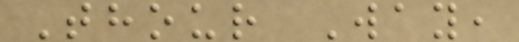Thour Way,
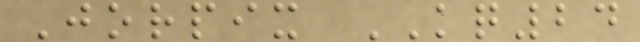Jorpix KQ24
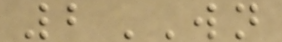2WN
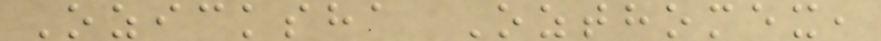Ozicksha Ozthomex,
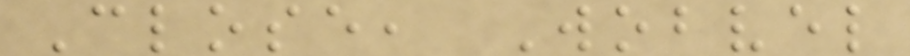Close, Wobvel
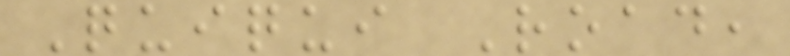Quiqui Road,
